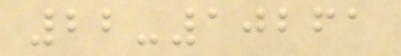22-10261
